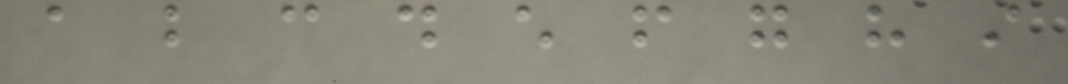a b c d e f g h i
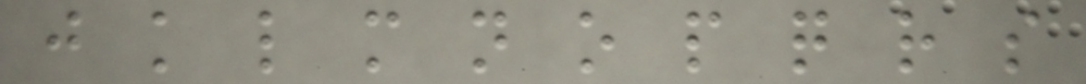j k l m n o p q r s
